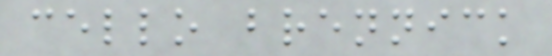cello brennick
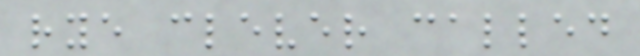rye clever called
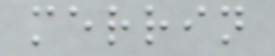merrin
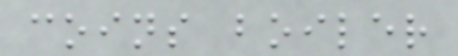coins boiler
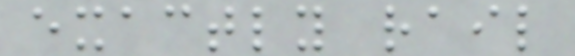exactly rail
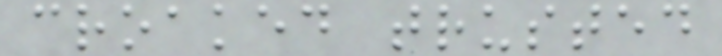croaked trusted
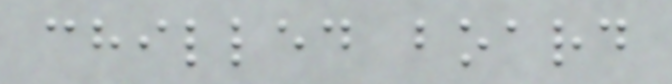chilled board
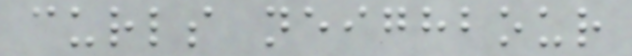curls neighbour
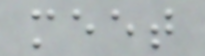meet
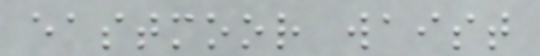eastmoor waist
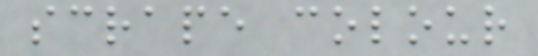scrape colour
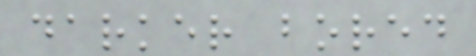darker bored
